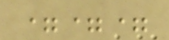===
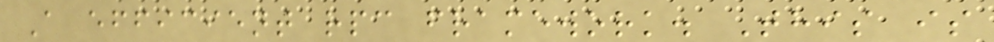A efficient rpc framework. This is
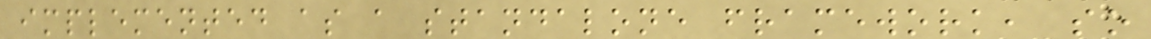implemented as a standalone framework, so
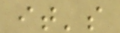it's
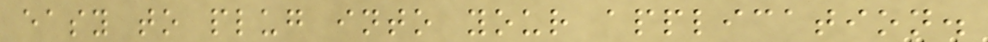easy to plug into your application.
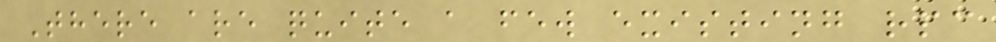There are quite a few existing rpc
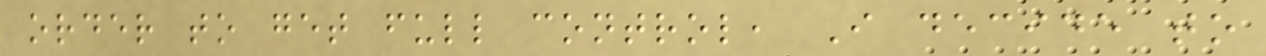order to get full control, I decide to
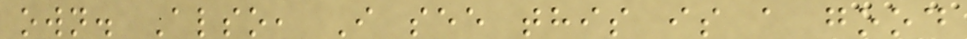own. Also, I see this is a good
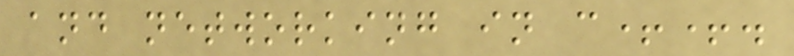and networking in c++.
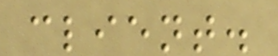client.
